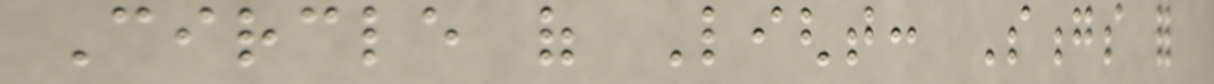Circle of Light: Songs for
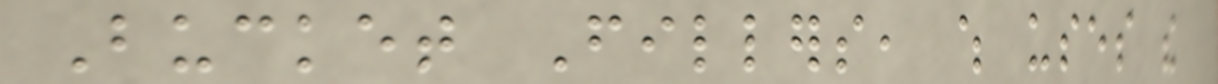Bucket Fillers, which uses the
